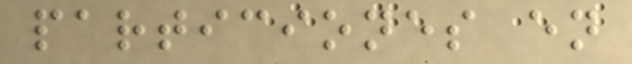particiones en
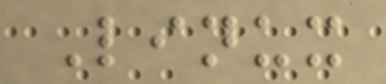Linux
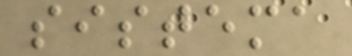sistema
